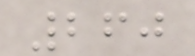260
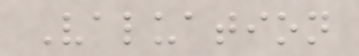Valuation
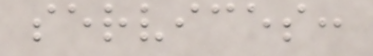services:
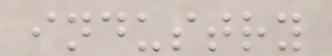industry
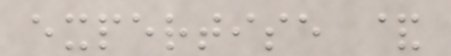expertise &
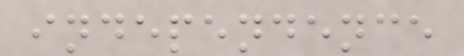independence
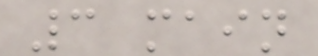3 main
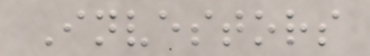Investors
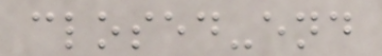closed-end
